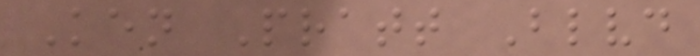Ken Pratt Blvd
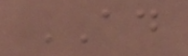AD
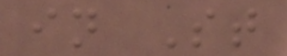in St
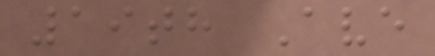19th Ave
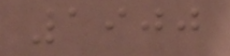1900
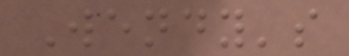Wendy's
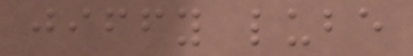jiffy lube
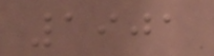1901
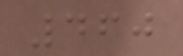460
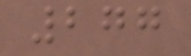277
